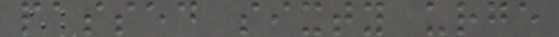passed sixty urge
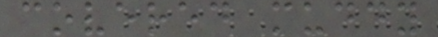covered muddy
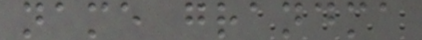name grandma
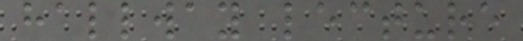hallway lecture
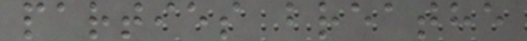parties breathe
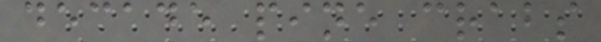decade pine crabs
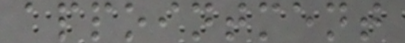appointment
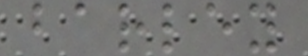barley
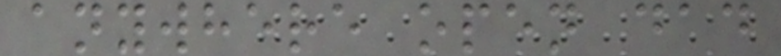anywhere open dad
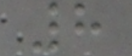8
